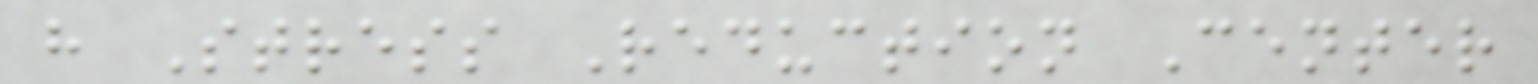h Stress Reduction Center
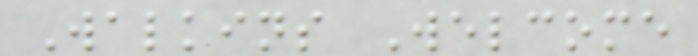Walkins Welcome
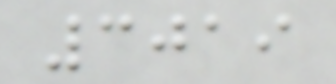3019
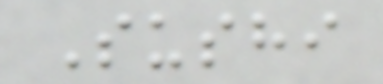Sushi
